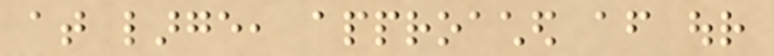at large, approached after our
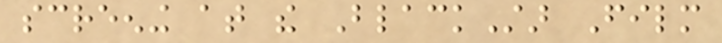screening at the BlackStar Film
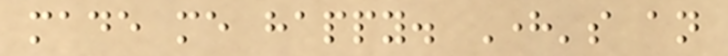made me happy. Here's an
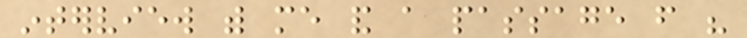interview with me and a passage from his
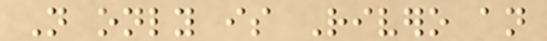Not only is Rivero an
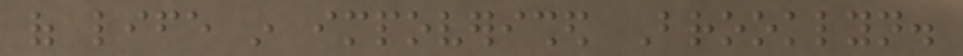of life in impoverished Brooklyn.
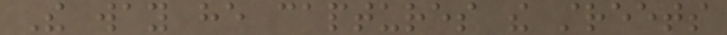The way he captures the streets
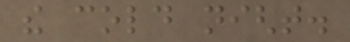the cold night.
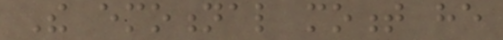The emotional moment he
